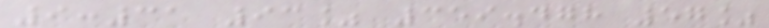9:31 93% 359.478 57%
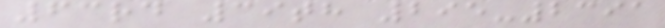63rd 39th 295-2391
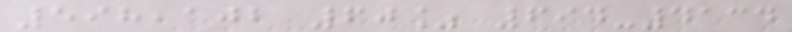598,102 60% 694-4134
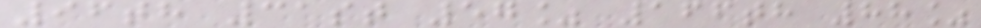96th 31st 57% 166th 88%
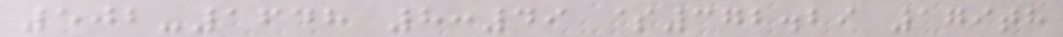502-1648 8:49 $372.29 179th
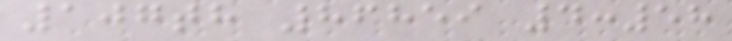107th 86859 4:58
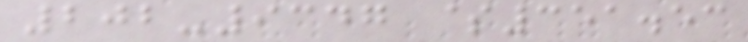202-9347 $351.53
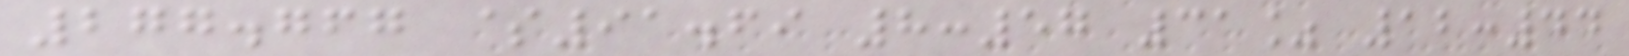277.767 $91.69 8:57 31% 12:44
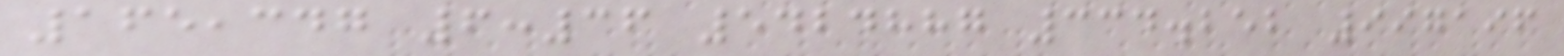165,347 6:36 5424887 334.252 997196
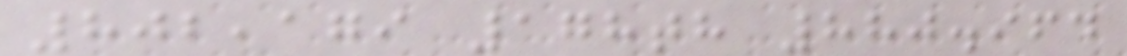802,179 178th 880.964
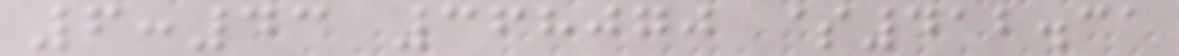6:43 368070 $412.31
